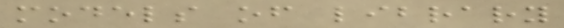models of library
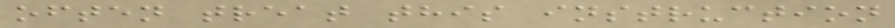often treat this instruction
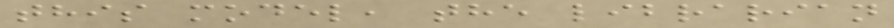this model, the librarian
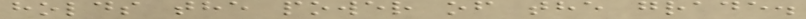holds the power of the grade.
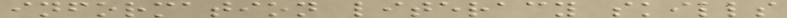information literacy skills
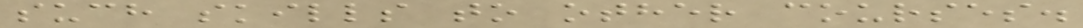such skills to other courses.
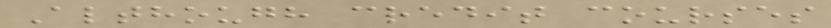Although credit courses
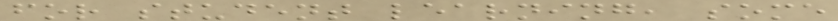for student learning, some
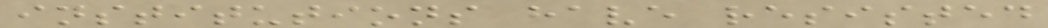institutions have resisted
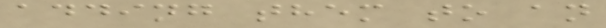adding them to an
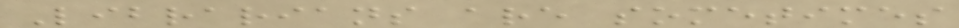Librarians are sometimes
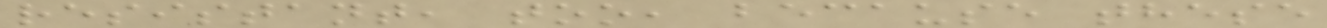resistant, too, because these
